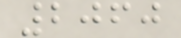2060
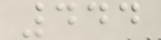444
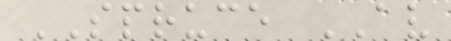SPRUCE AV
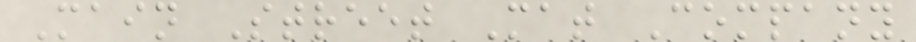Main Street Mat Company
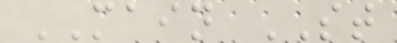MAIN ST
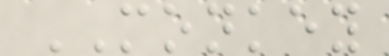MONKEY
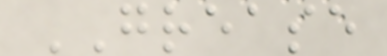GREASE
